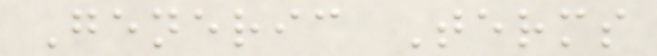Generic Terms
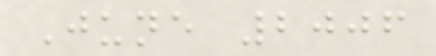June 2006
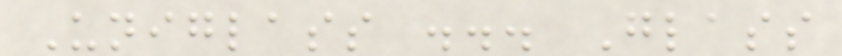Uniglass ... Glass
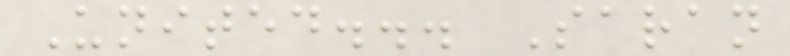United... Saran
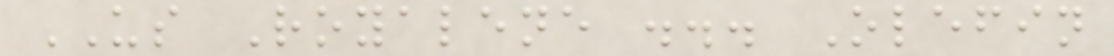US Royalene ... Olefin
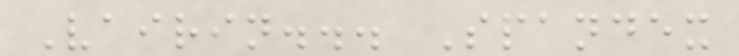Vairin... Spandex
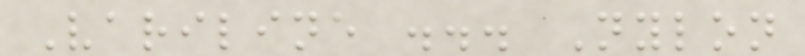Variline ... Nylon
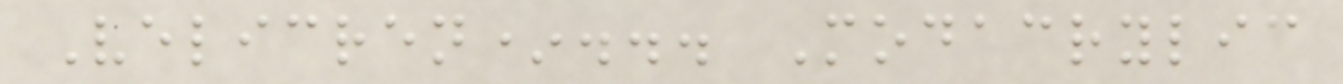Velicren*... Modacrylic
